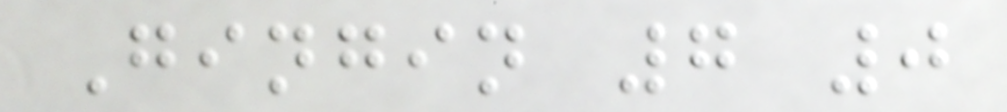Gingin 7 0
